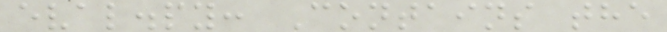eval.py: Contains the
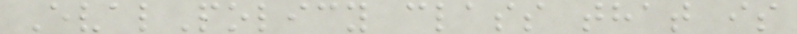EvalPolicy class that is
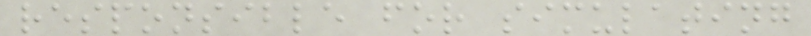responsible for simulating
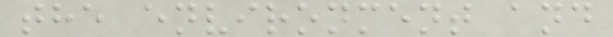the environment and
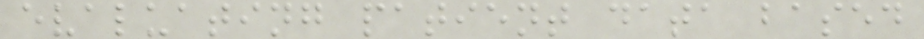evaluating patient data based
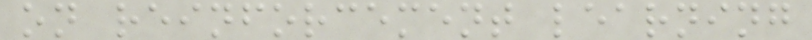on reinforcement learning
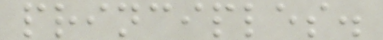principles.
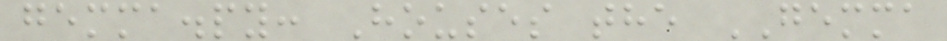gemma.py: Houses the GEMMA
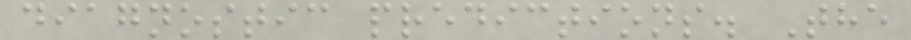diagnostic predictions. The
